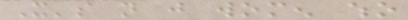It's not just women who
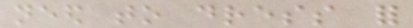need to dress for
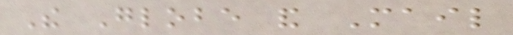The Globe and Mail
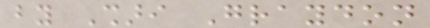by Shari Graydon
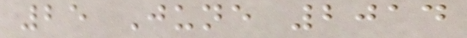25 June 2014
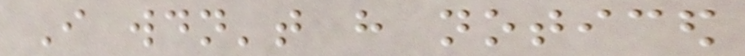I wouldn't have noticed
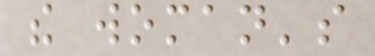the woman's
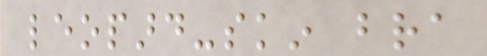leopard-skin bra
